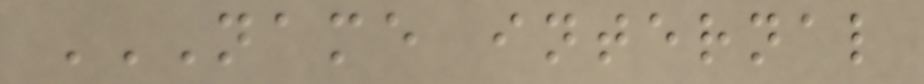NAME INTERNAL
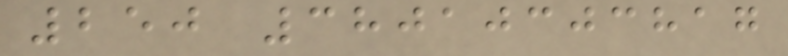250 38010303817
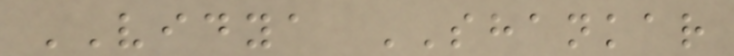VIDYA SHANKAR
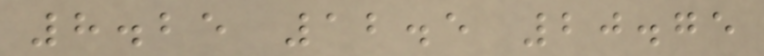8.25 12.5 20.75
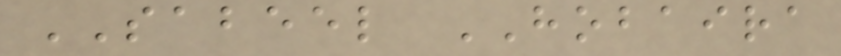SABEEL HOBAIRA
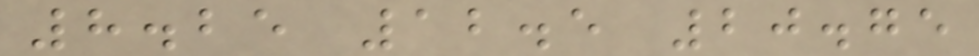8.25 12.5 20.75
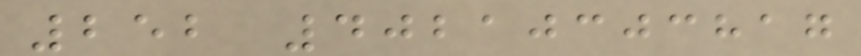252 40210303817
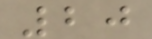20
